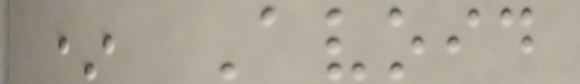* Avoid
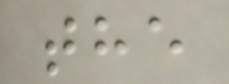the
